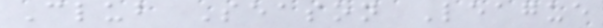Club Season League
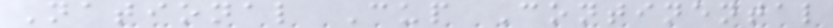National Cup Continental
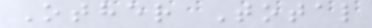Other Total
